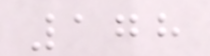178
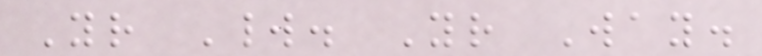Your World. Your Way.
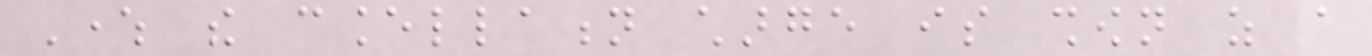Where the cancellation charge is shown as a
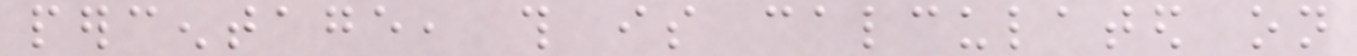percentage, this is calculated on
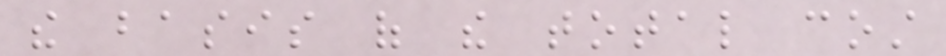the basis of the total cost
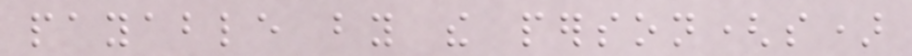payable by the person(s)
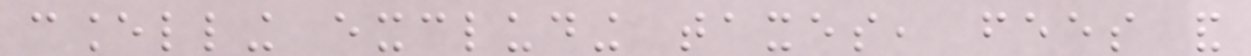cancelling excluding taxes, fees and
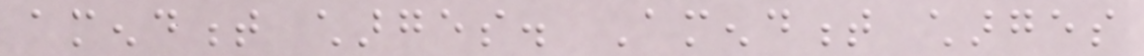amendment charges. Amendment charges
